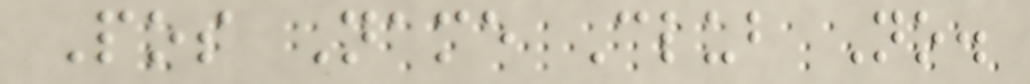Pos Name Club No.
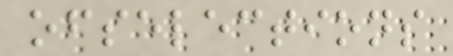ofselections
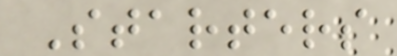Starters
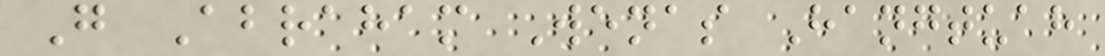G Abraham Wenas Hangtuah
